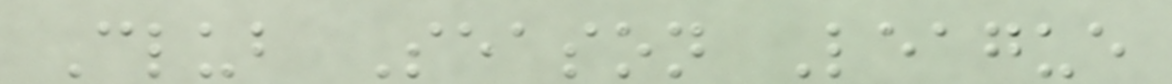Club Season League
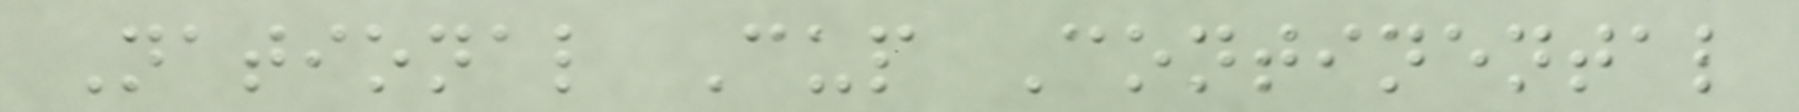National Cup Continental
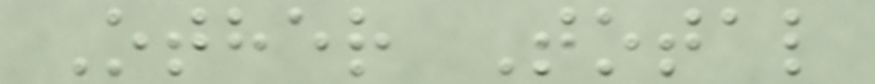Other Total
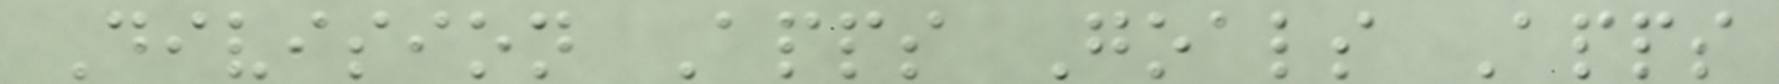Division Apps Goals Apps
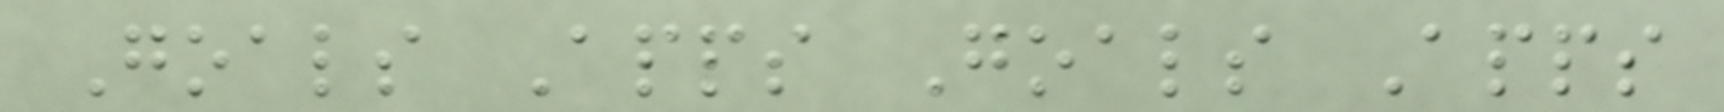Goals Apps Goals Apps
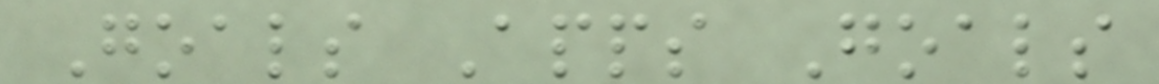Goals Apps Goals
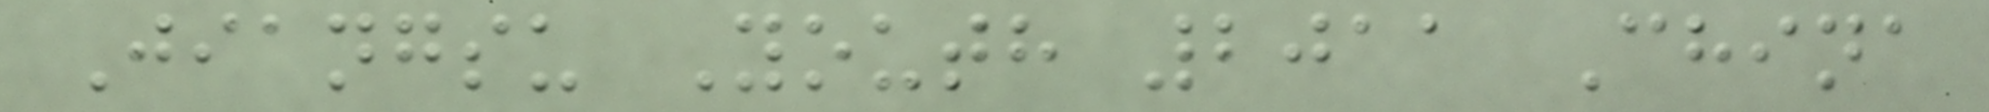Jiangsu Youth 2011 China
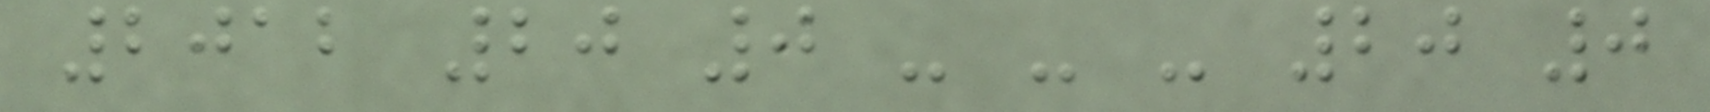2012 20 0 - - - 20 0
